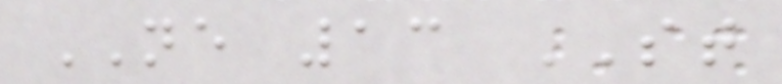NE 13 ST
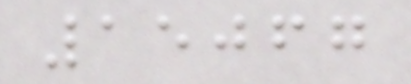15067
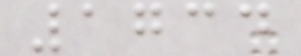1734
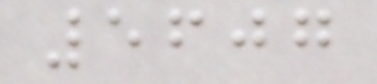5607
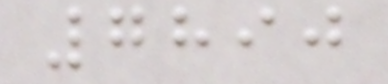7890
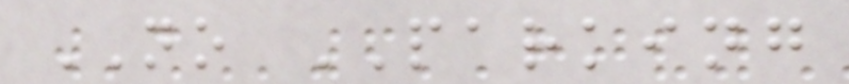NO PARKING
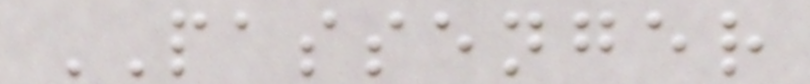PASSENGER
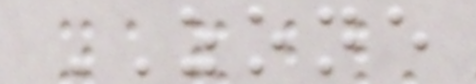ZONE
